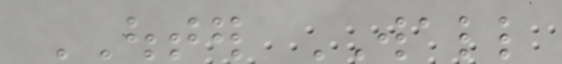OUTER WALL
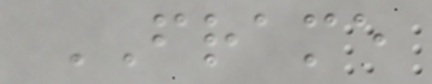FRAME
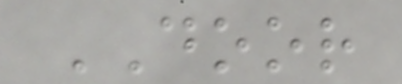DOOR
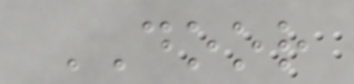DOOR
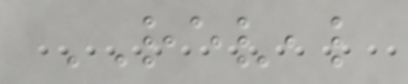REVEAL
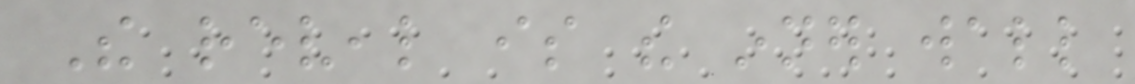The reveal is the inner wall
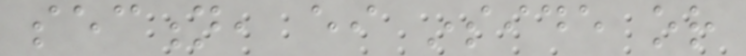section, either inside or
